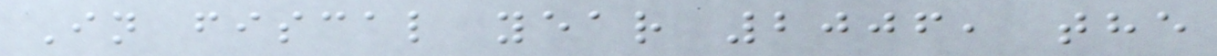In fiscal year 2006, the
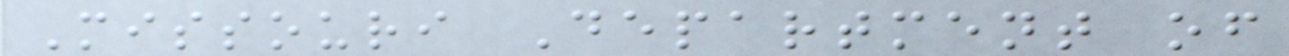Missouri Department of
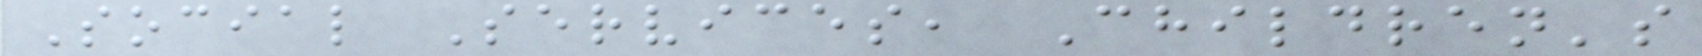Social Services, Children's
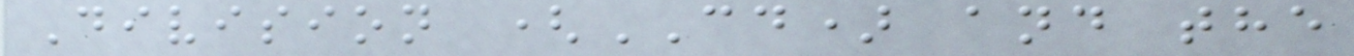Division (CD) and the
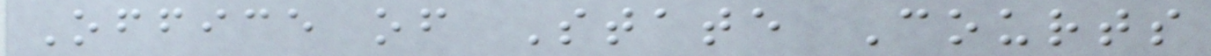Office of State Courts
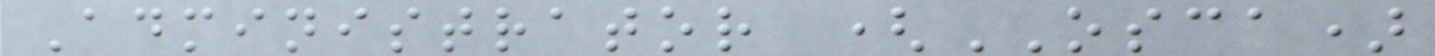Administrator (OSCA)
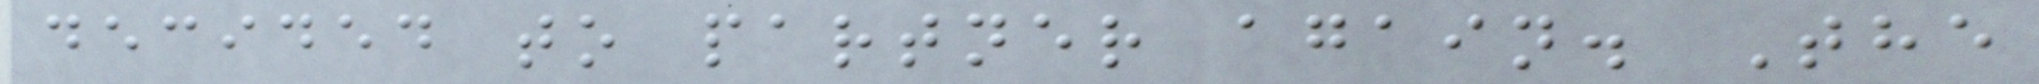decided to partner again. The
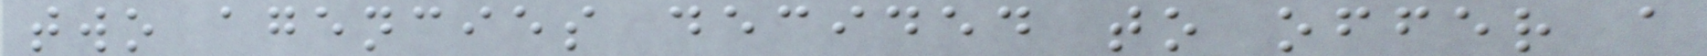two agencies decided to offer a
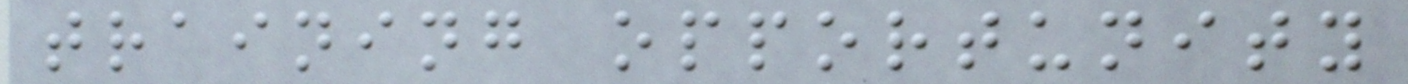training opportunity
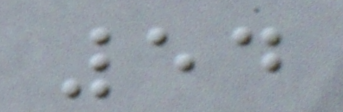54
